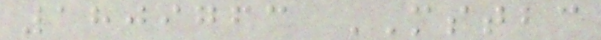1809763 MSTBC
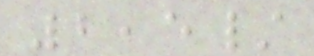2,5/
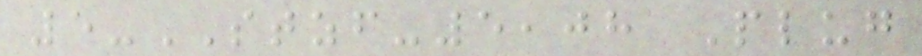5-STZF-5,08 Plug
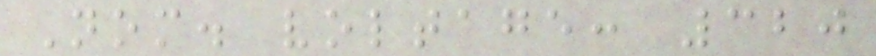Nom. voltage: 320
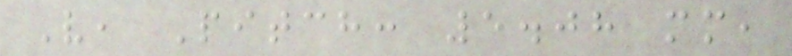V, Pitch: 5.08 mm,
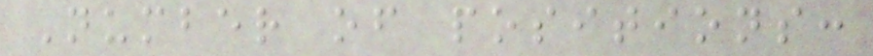Number of positions:
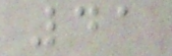41
